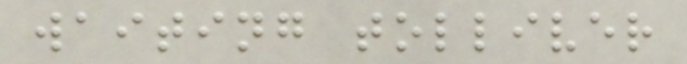waiting tolliver
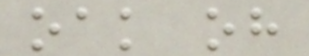oak oh
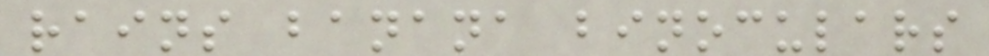rains banana binoculars
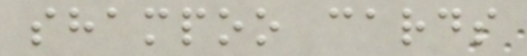shampoo cards
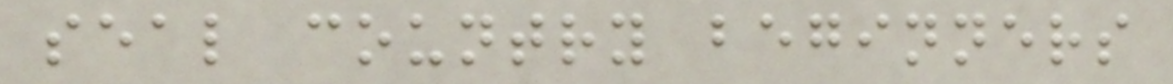seal country beginners
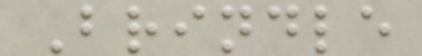Brindle
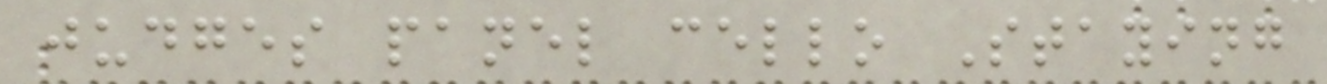judges panel cello Staying
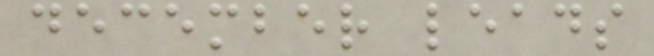december leads
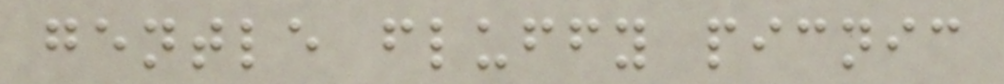gentle fluffy picnic
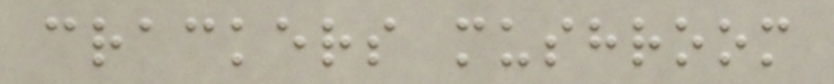crackers mushroom
